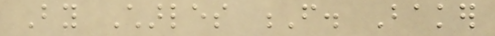By Charles F. Baker
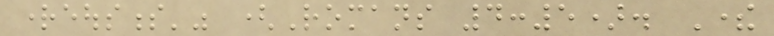righteousness'" (Romans 4:5). There
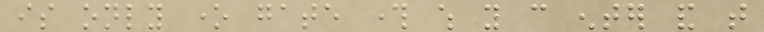is only one gate through which you can enter and that
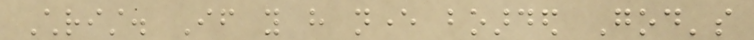Christ. If you have never boarded God's
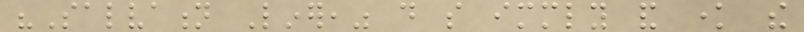"Salvation Liner," do so immediately and know the
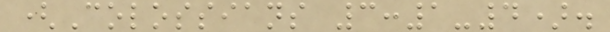(Colossians 3:1-4).
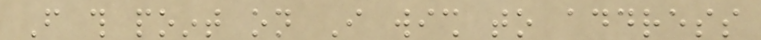From this point on I wish to address
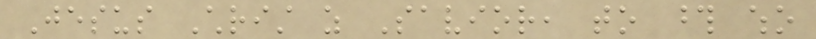Jesus Christ as Savior, to those who
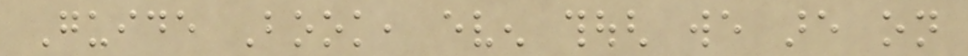Guide Book, even though we are on
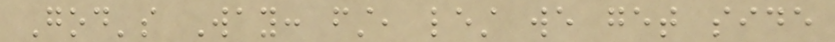God's Way: first, lest we get side
